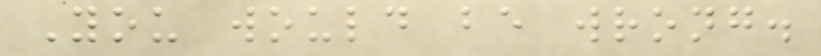You would be wrong.
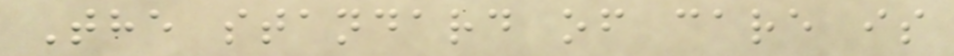The standard of care is
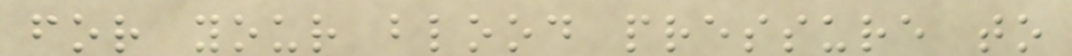for your blood pressure to
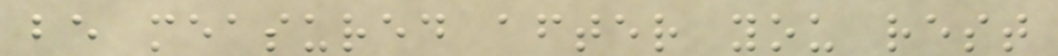be measured after you rest
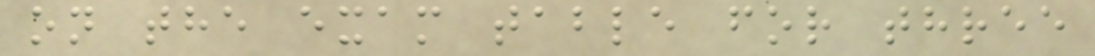on the exam table for three
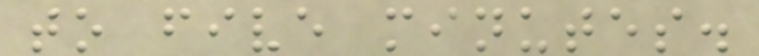to five minutes.
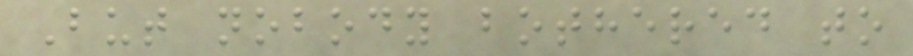But nobody bothered to
